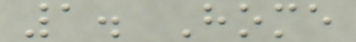1. Home
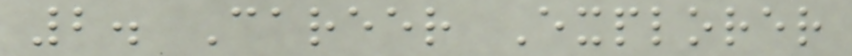2. Career Explorer
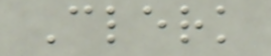Clerk
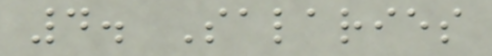4. Salaries
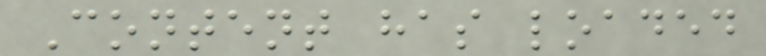Content has loaded
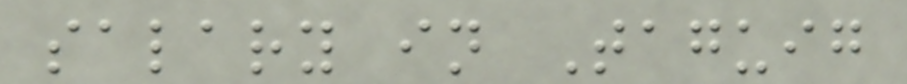salary in Taguig
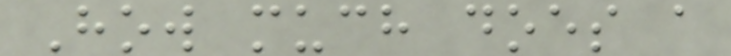How much does a
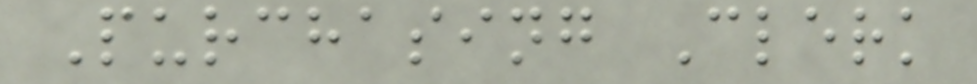Purchasing Clerk
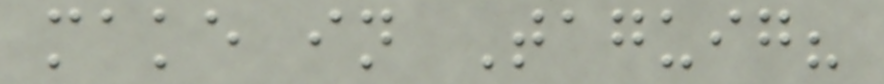make in Taguig?
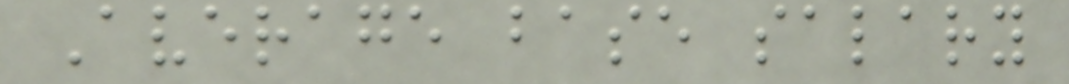Average base salary
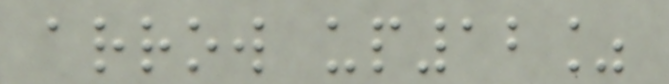arrow up12%
